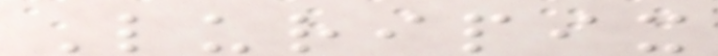Luripix
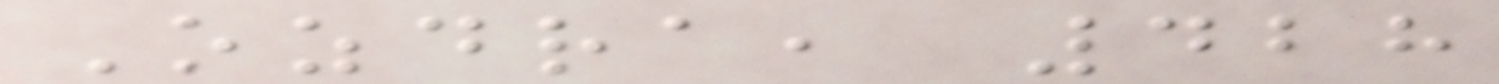Ozdra, 428
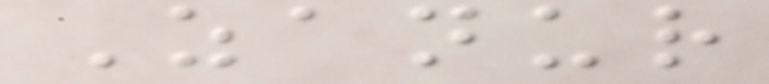Zanur
